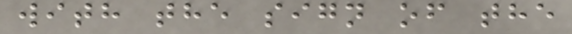with the sign of the
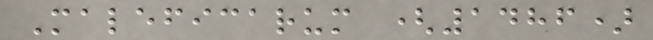Maleficarum (1486)
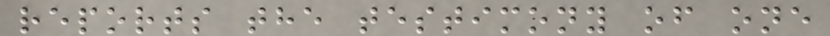reports the testimony of one
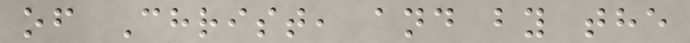of Christ, and by the
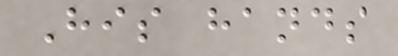His hands
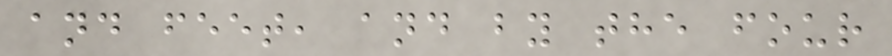and feet, and by the four
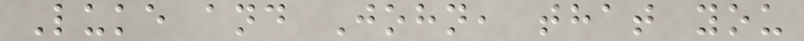Luke and John, that you
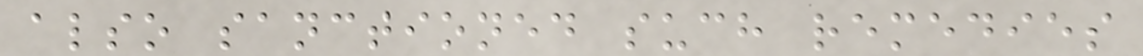also sanctioned such remedies
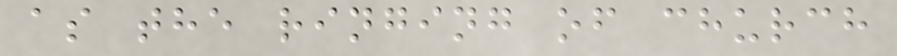as the ringing of church
